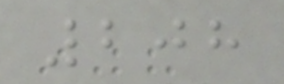208
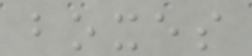boxes
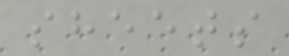sheets
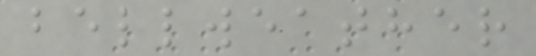bellweather
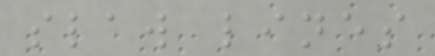slaw lines
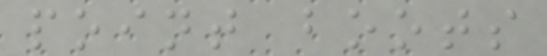point boots
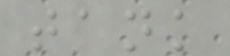tank
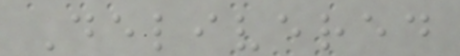Delivered
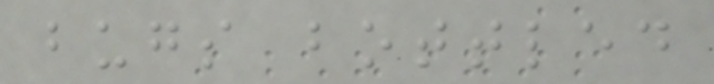bugs bottled
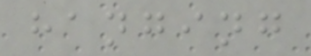hanging
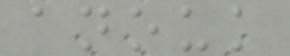anouk
